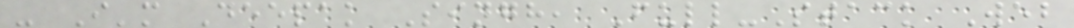- I'm Deepak Singh, Full-Stack Web
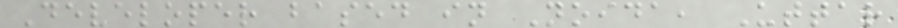Developer based in Noida, Uttar
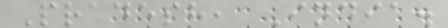Pradesh, India.
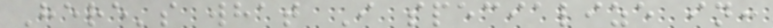Here's what I specialize in:
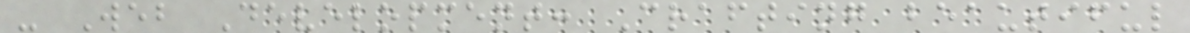- Web Development: Crafting beautiful
